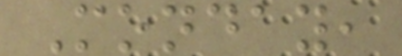Monday,
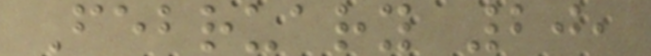February 20,
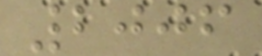2006
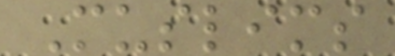Muslims
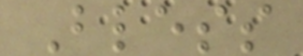Bless
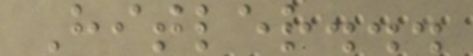Hitler...
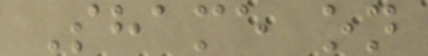Shame on
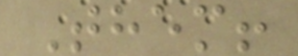Them!
